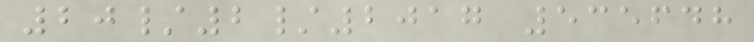20/2/2017 535648
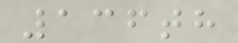136th
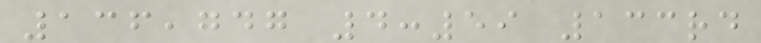136,747 4:59 133rd
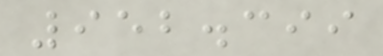952.399
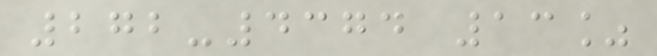272-4374 13%
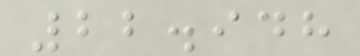22.948
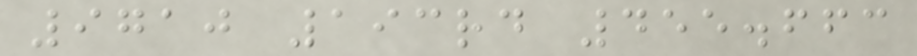9710 193rd 455.663
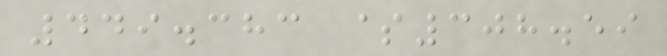449.383 $308.59
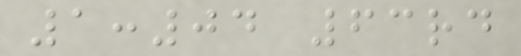1:04 63rd
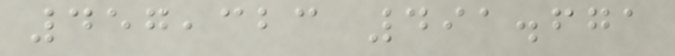457,323 491.671
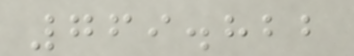769.822
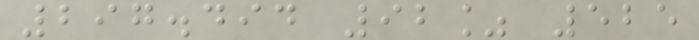297.494 92% 525
